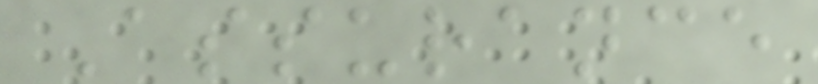Assurance
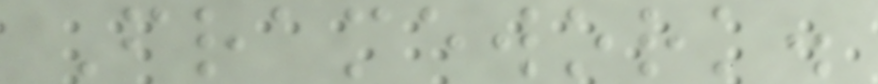Framework.
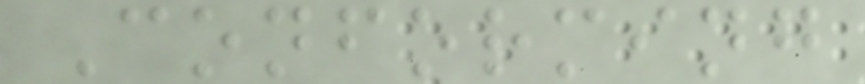Conforming
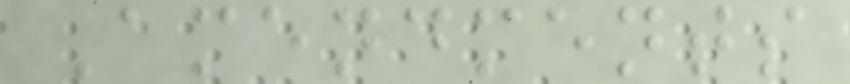Amendments
